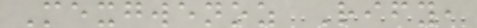Mexgwenoz Rify,
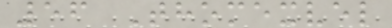56 Thomexvel
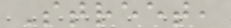Street,
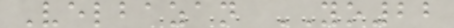Velbazan YO22
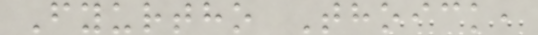Fyurtho Thoick,
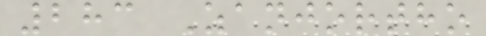283 Zanjortho
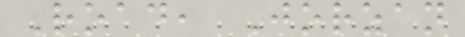Road, Jorzan
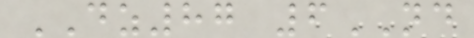DZ87 6ND
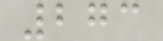273
